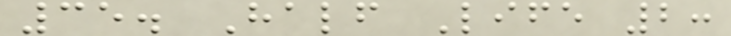35. Half Life 2:
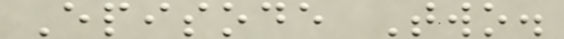Episode Two.
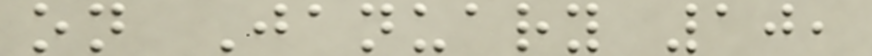on January 10,
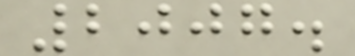2007.
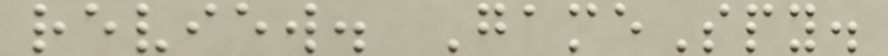review. GameSpy.
